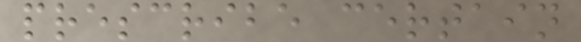prescribe certain
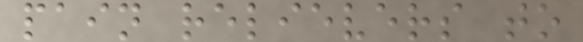pain relievers to
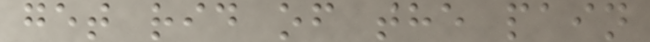get rid of the pain
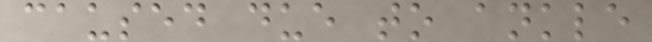caused due to ankle
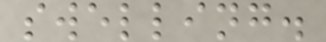swelling.
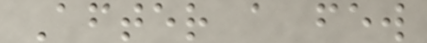After a few
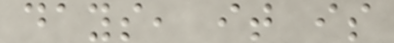days, it is
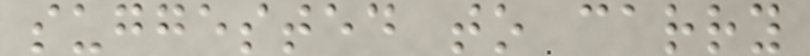suggested to carry
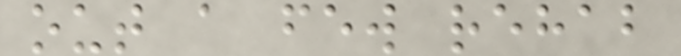out a few rehab
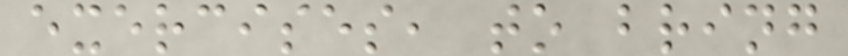exercises, to bring
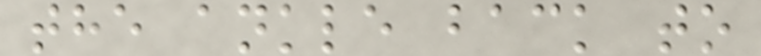the ankle back to
